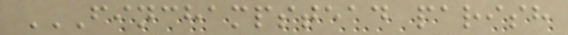FINCHAMPSTEAD PARISH
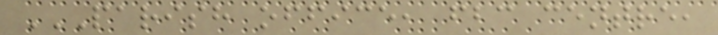PARISH OFFICE, FBC CENTRE,
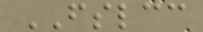FSLCC
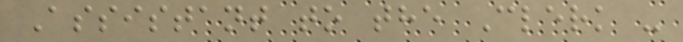Assistant to the Clerk -
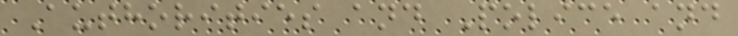Authorities and Police and
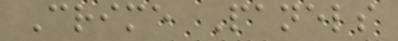Crime Panels
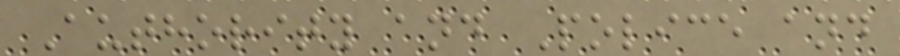Authority and Police and
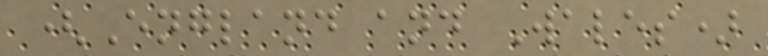(England and Wales)
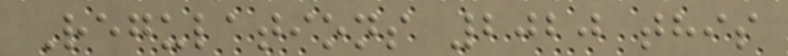Regulations 2020 this
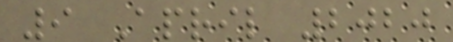9 April 2020
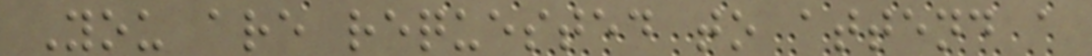You are requested to attend a
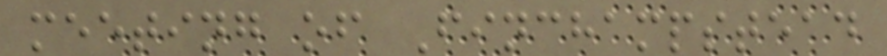meeting of Finchampstead
